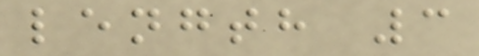length 3
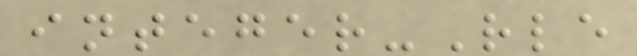integer-Rle
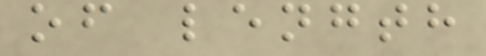of length
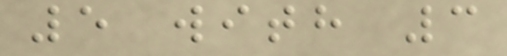5 with 3
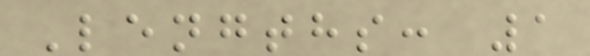Lengths: 1
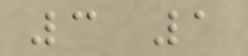3 1
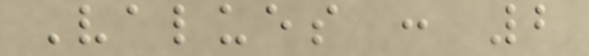Values : 2
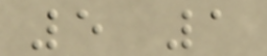5 1
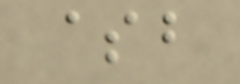$b
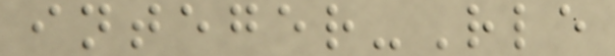integer-Rle
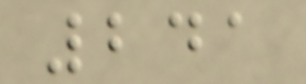241
